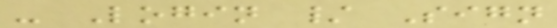- Login / Sign
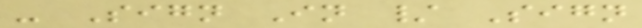- Sign In / Sign
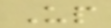Up
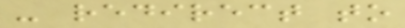- redirect to
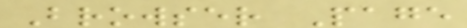Browser Page
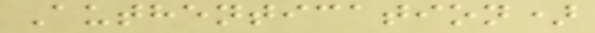Authentication)
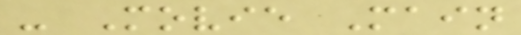- Movie Main
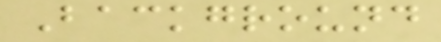Background
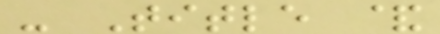- Title &
